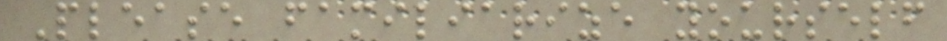Please familiarize yourself
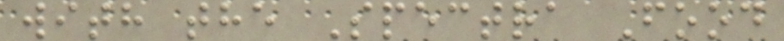with the Spectra Food
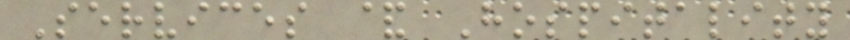Services & Hospitality
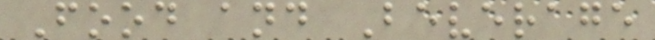Food and Beverage
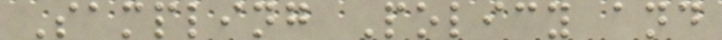Sampling Policy and
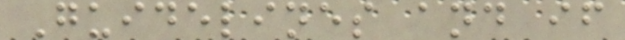Guidelines and if
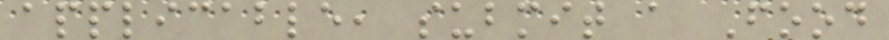applicable, submit a Food
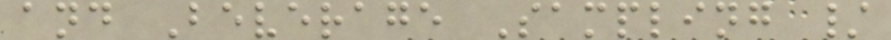and Beverage Sampling /
